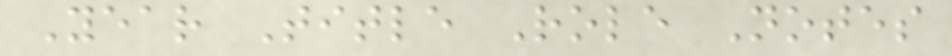Year Title Role Notes
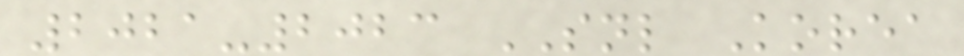2021-2023 SNL Korea
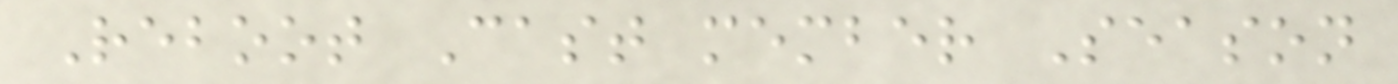Reboot Cast member Season
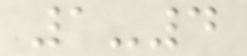1-4
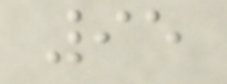95
